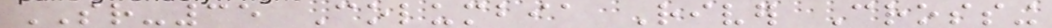SR-35 Columbia River Crossing
